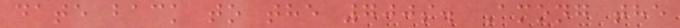date back to the 700s. Among the
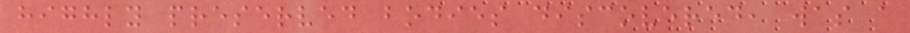highly preserved bodies discovered, was a
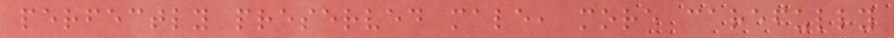perfectly preserved male, more carefully
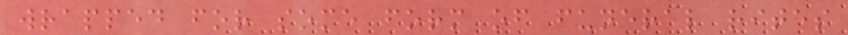wrapped for some form of funeral rites
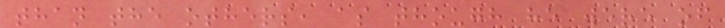than the others, as though he were of
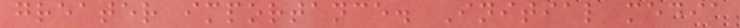greater importance. Initial media
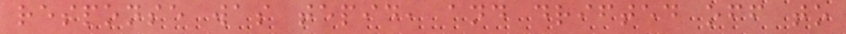response was tepid, and drifted off to
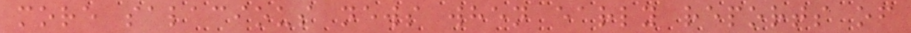more salacious news when early reports of
